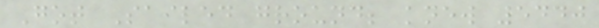Got Sailed ground; knew 5440
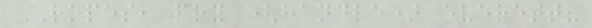ROPES, pry (handle) everett?
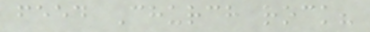feed Church rock?
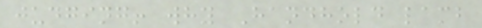judging! why Handhold lamb
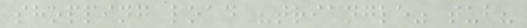shopping load "triangle" tub?
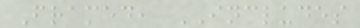Framed, INCLUDES
